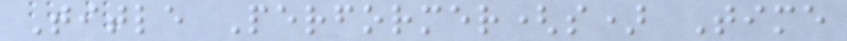Title Performer(s) Time
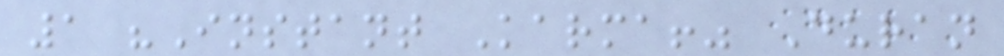1 "Instant Karma!" Duran
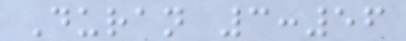Duran 3:56
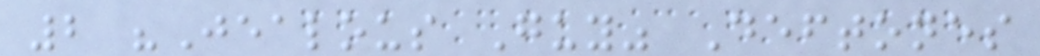2 "Jealous Guy" Deftones
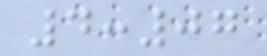4:07
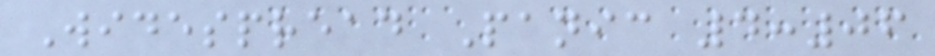Widespread Panic 4:06
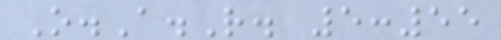O.A.R. 5:55
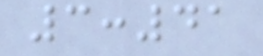3:41
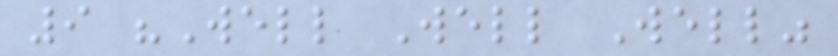9 "Well Well Well"
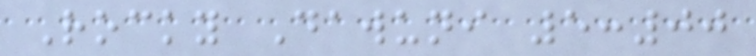Rocky Dawuni 5:00
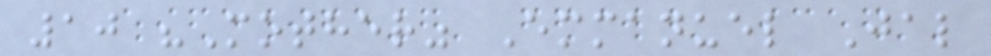10 "Mother" Emmanuel Jal
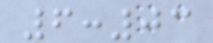6:03
